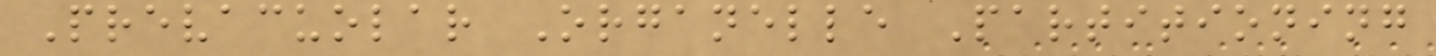Prevacuolar Organelle Partitioning
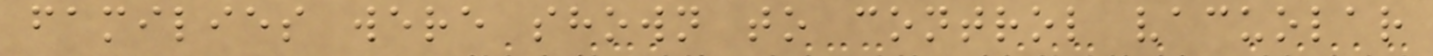families were shown to control vacuolar
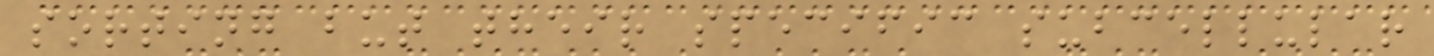sorting but their specific subcellular
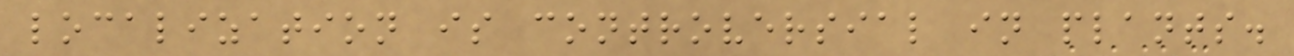localization is controversial in plants.
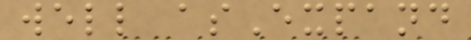well asExpand
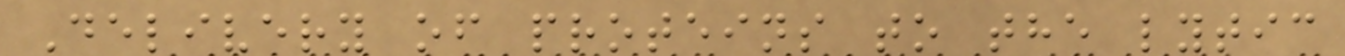Delivery of proteins to the lytic
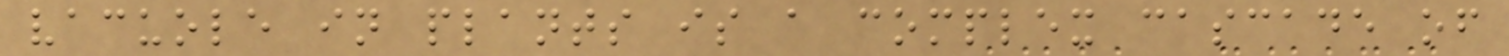vacuole in plants is a complex cascade of
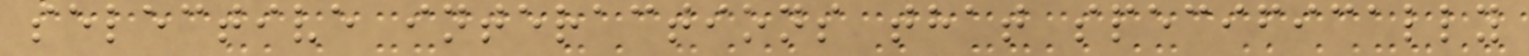selective interactions that specifically
